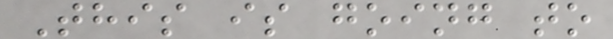This is going to
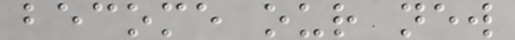become our new
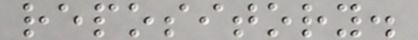repository.
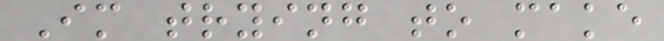Im trying to make
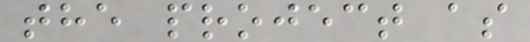the project as
